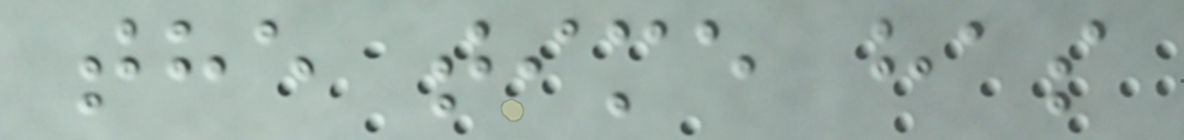the time has
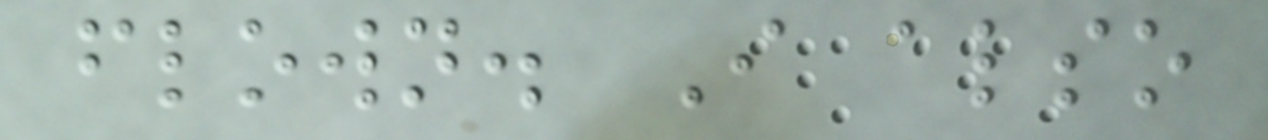flown. I also
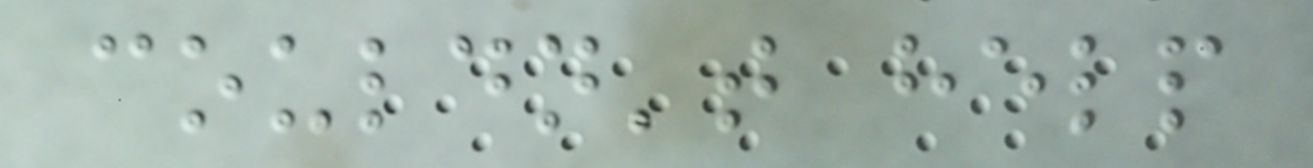couldn't help
